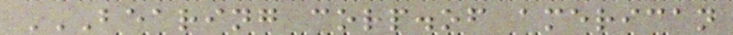BEARING CORP.OF AMERICAN
